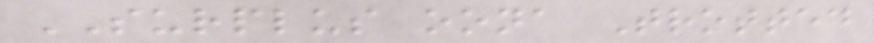SURPLUS oona Trotted
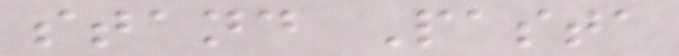stand Pasta
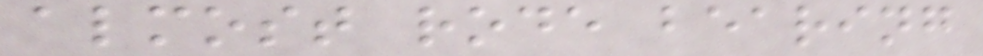almost rode bearing
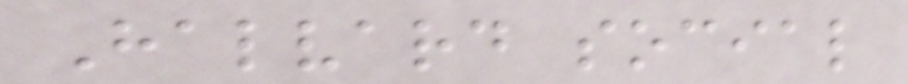Halvard social
